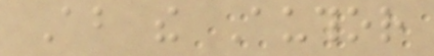About the Author
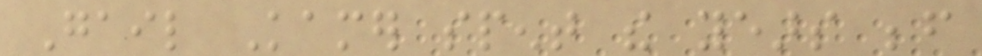Gail Kamer spent the years before
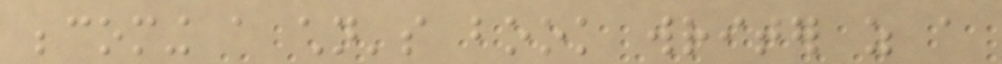becoming a children's book writer as a
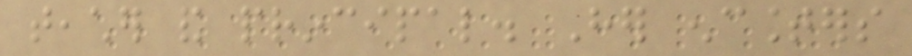teacher and principal. Her encounters
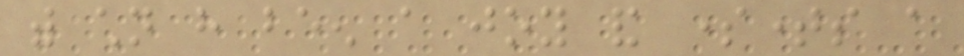with children have been a joy and sometimes a
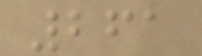261
